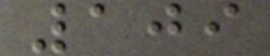109
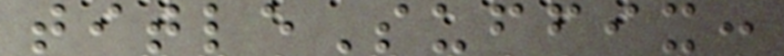titleSuffix:
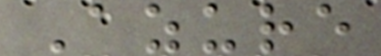Azure
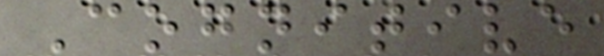Cognitive
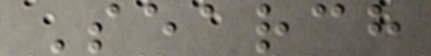Search
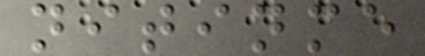nitinme
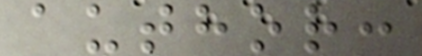author:
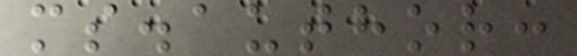ms.author:
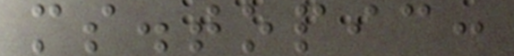ms.topic:
